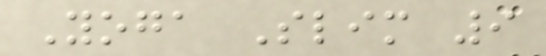Yoga Slim 9
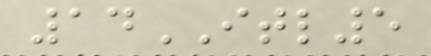14ITL5
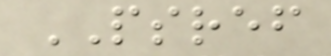PSREF
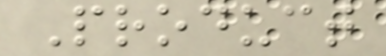Product
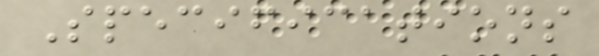Specifications
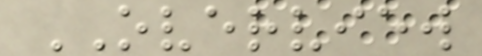OVERVIEW
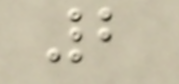2
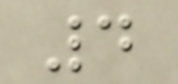4
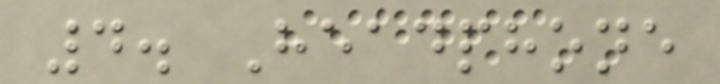4. Headphone
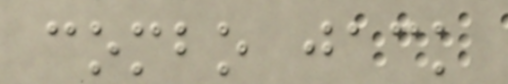combo jack
